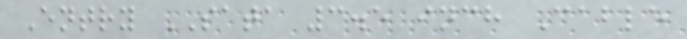Entry SATA 3.5 inch Cable
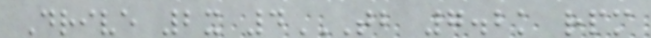Drive 2x 4TB 7.2K RPM
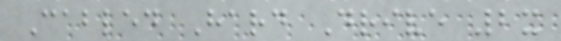Cabled Hard Drive 2x
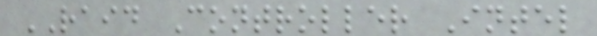RAID Controller Intel
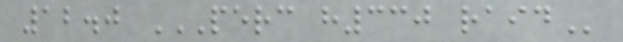12.0 PERC H330 RAID
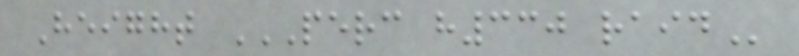Height PERC H330 RAID
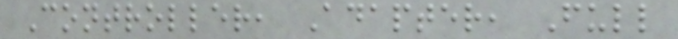Controller, Adapter, Full
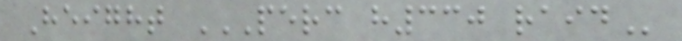Height PERC H330 RAID
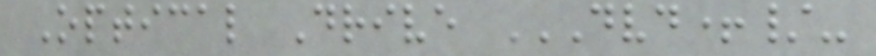Optical Drive DVD+/-
